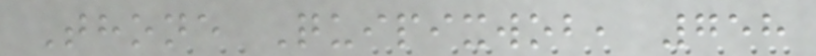Thone Quipixwob, 758
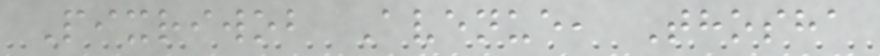Pixriwob Avenue, Thosha
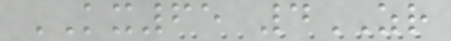KX65 4ZR
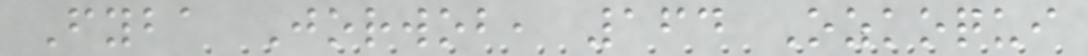Fyba Jorwob, 164 Ozkoqui
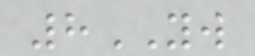8YW
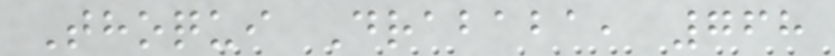Thoqui Drababa, 768
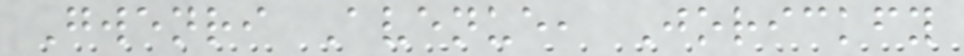Gwenri Avenue, Jorickfy
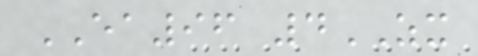EA96 4ZX
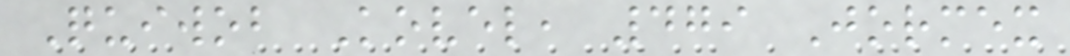Quiwob Kovel, 479 Jormex
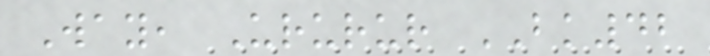Way, Ururur BK42
